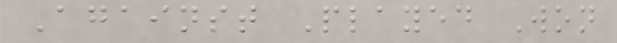Against Played Won
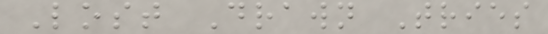Lost Drawn Tries
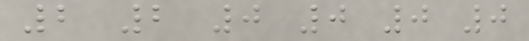2 2 0 0 0 0
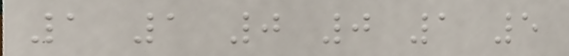1 1 0 0 1 5
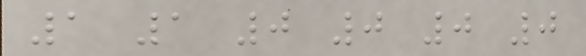1 1 0 0 0 0
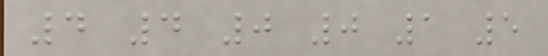4 4 0 0 1 5
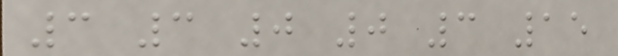3 3 0 0 3 15
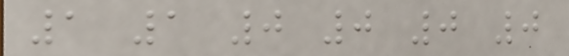1 1 0 0 0 0
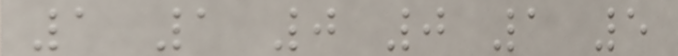1 1 0 0 1 5
